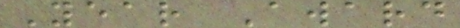Year Award
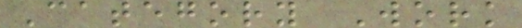Category Work
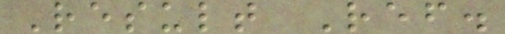Result Ref.
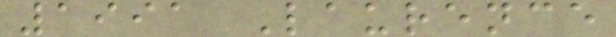1991 Laurence
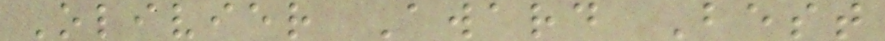Olivier Award Best
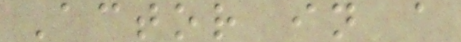Actor in a
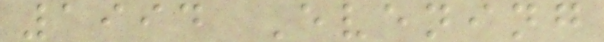1994 Evening
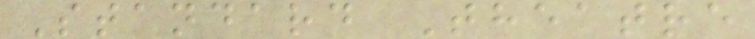Standard Theatre
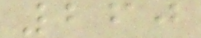260
